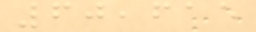60,615
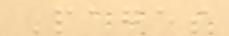Pages
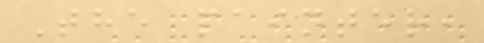The painter,
